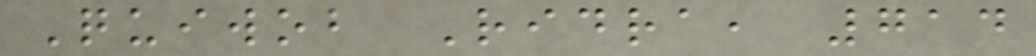Quiwob Ridra, 714
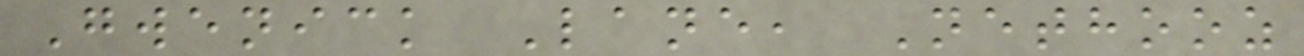Gwenick Lane, Nethooz
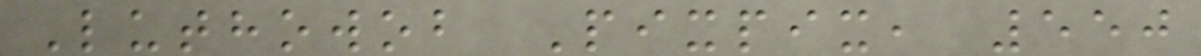Luthowob Pixpix, 550
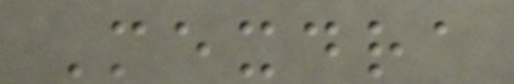Mexdra
